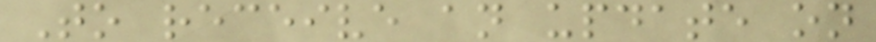To receive an update on
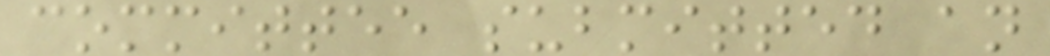committee submitted an
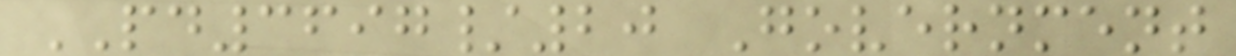PD3697/20 Government
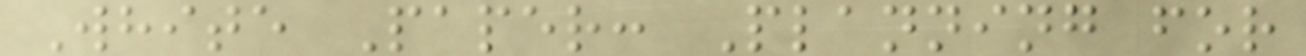White Paper: Planning for
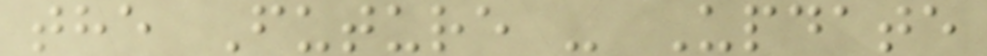the Future - Update
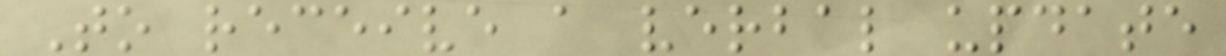To receive a verbal update
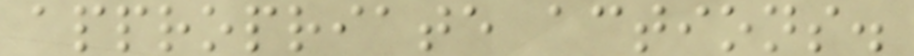appropriate actions.
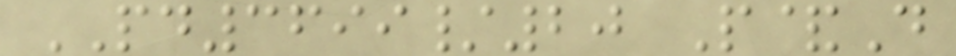PD3699/20 P&D
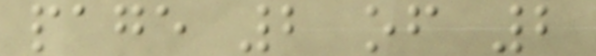page 2 of 2
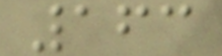163
